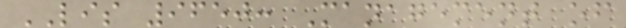LIS 9650: Management of
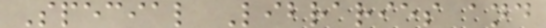Special Libraries and
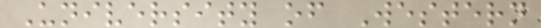University of Western
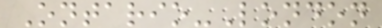Ontario-London
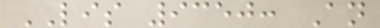LIS 9350: An
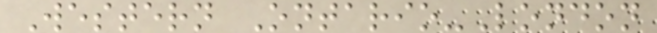Western Ontario-London
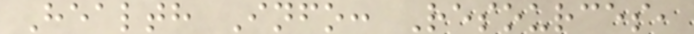Health Info: Resources,
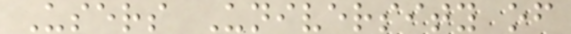Users University of
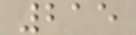215
